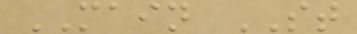MAIN ST
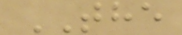THE
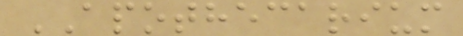APOTHECARIUM
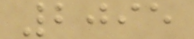2095
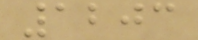1203
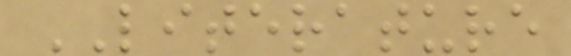LITERATURE
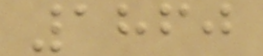1860
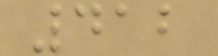412
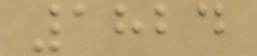1824
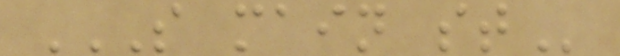S MAIN ST
